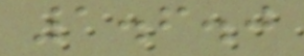1.6.0
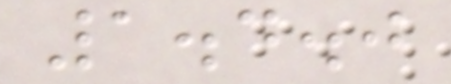1.4.0
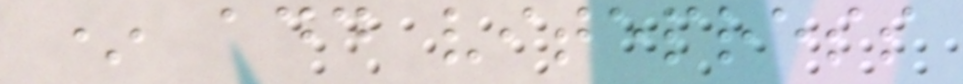* add vitepress
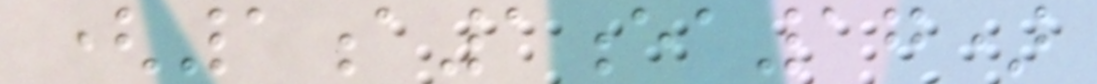(1a1ea17)
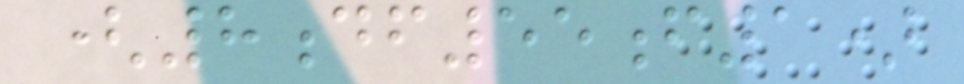(8df55f1)
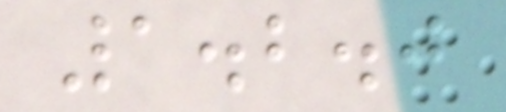1.2.0
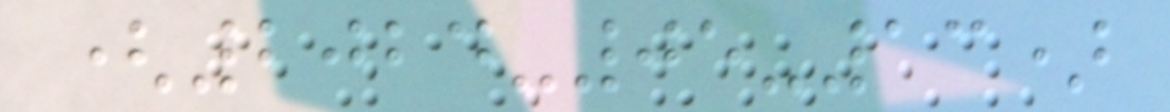(2024-05-13)
